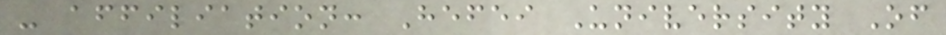- affiliation: Hefei University Of
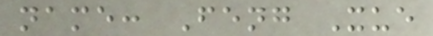name: Feng Xue
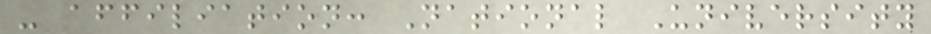- affiliation: National University
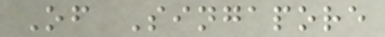Of Singapore
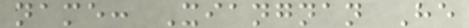name: Xiangnan He
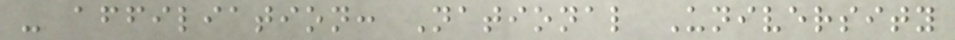- affiliation: National University
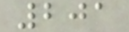201
